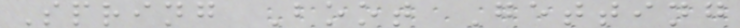Spring Boot Getting
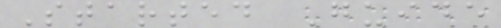Started Guide
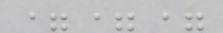===
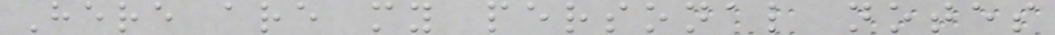Here are my personal notes
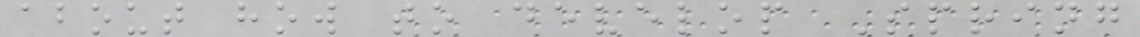about how to develop Spring
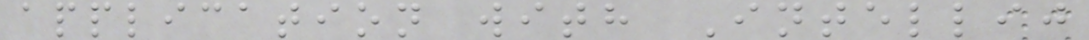application with Intellij
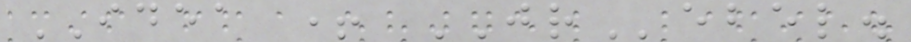IDEA + JRebel.
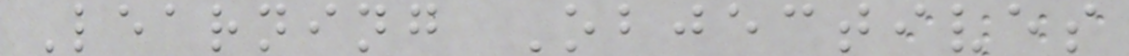Learning Objectives
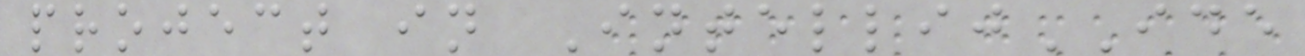project in IntellijIDE
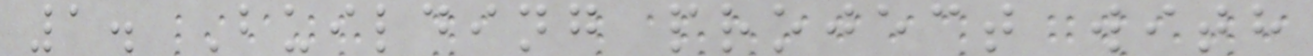1. Building project with
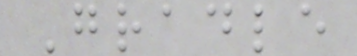Gradle
